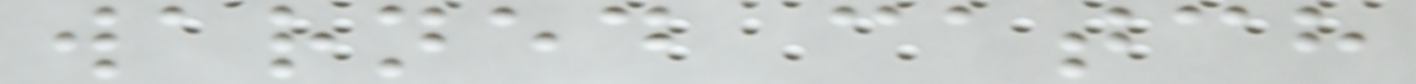warned catch
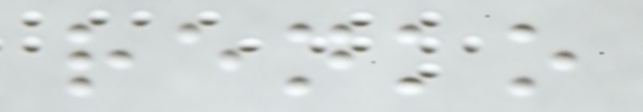renko
